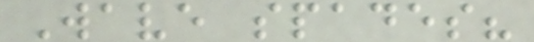Wave spades?
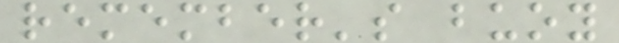remember's buoy
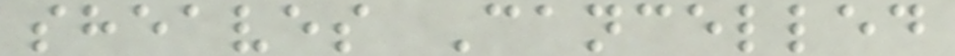sheaves Cancelled
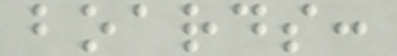boards:
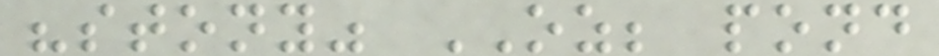"stony" OZ; pond
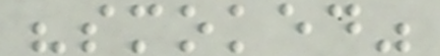"smoked"
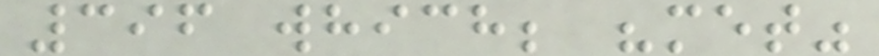396 which; "met"
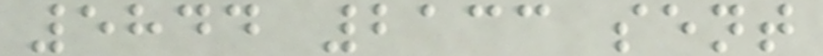5844 2133 sent
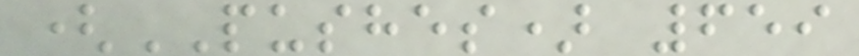(PUSHES) 659
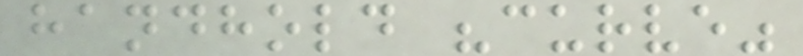handhold "curve"
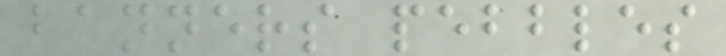banners pebbles
